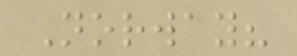Norway?
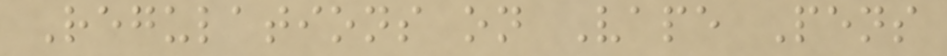Regulations on Vape Pens
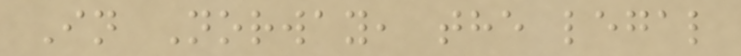In Norway, the legal
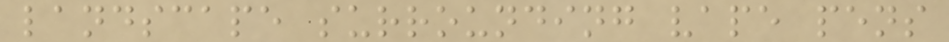landscape surrounding vape pens
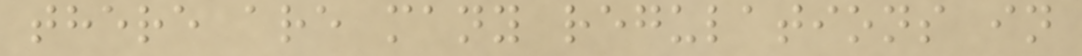there are many regulations in
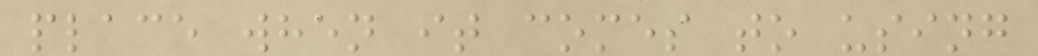place when it comes to using
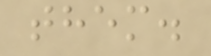them.
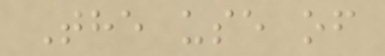The use of
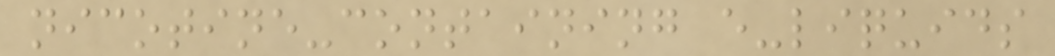nicotine-containing e-liquids
